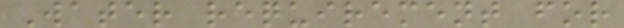Water requirement for
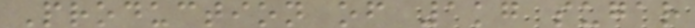Production of 1kg sugar
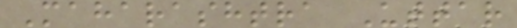Maharashtra Uttar
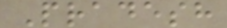Pradesh
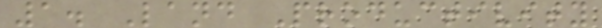1. Land Productivity
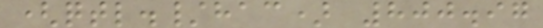(qtl./hac) 800.97
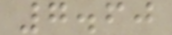7.60
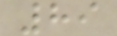89
